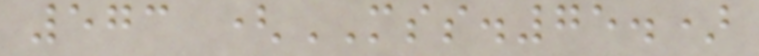573 (MSS.75.)
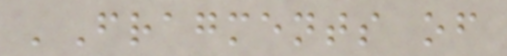'Fragments of
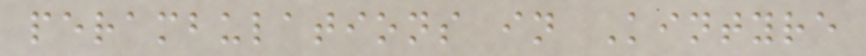perambulations in Kintyre
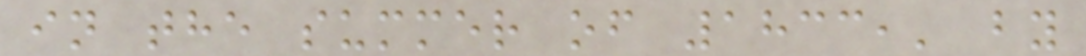in the summer of 1833,' by
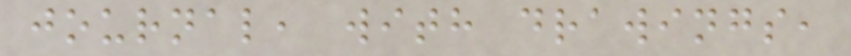journal, with drawings,
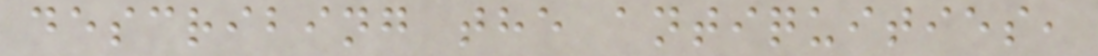describing the antiquities,
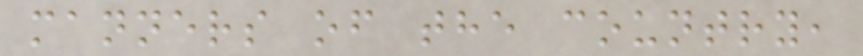manners of the country,
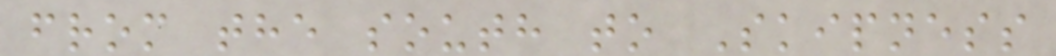from the south to Skipness
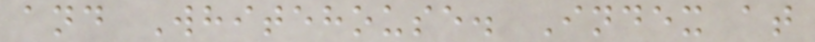and Whitehouse. Index at
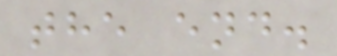the end.
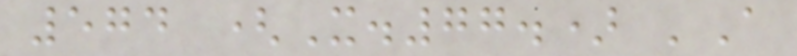574 (X.77.) 'A
